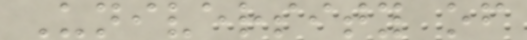University of
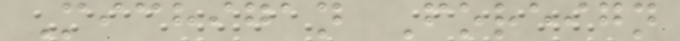Michigan Foreign
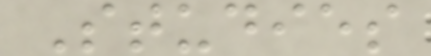Studies
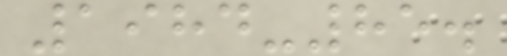1984-85.
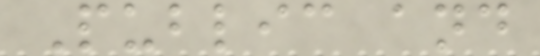Public and
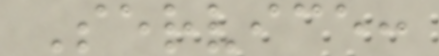Service:
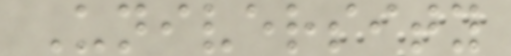University
